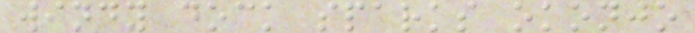windy dock sparks okonjo
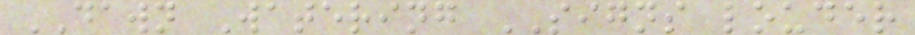DAWN Watering SIGNS louder
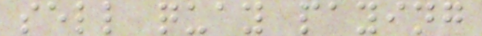sell quay paying
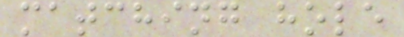matching hole
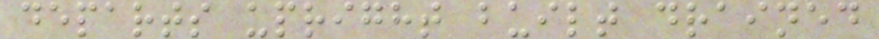departs upright built drained
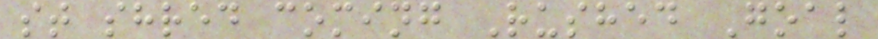st shred coming Rushed Goal
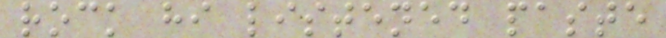rock hi listened paste
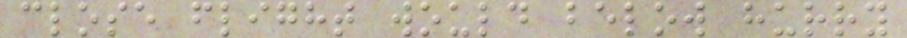close flight would below hurry
